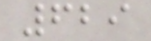629
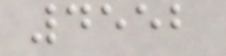4552
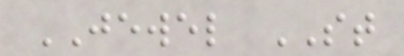JEWEL ST
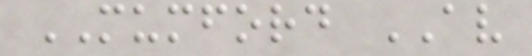MUMFORD AV
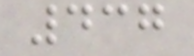437
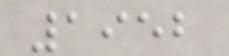1952
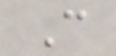C
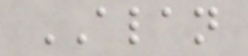ALAN
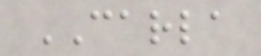CARLA
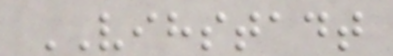VIHSTADT
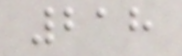218
